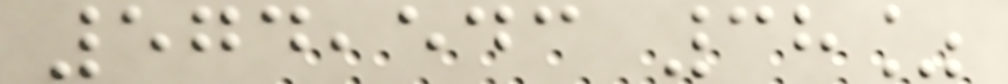574,543 38%
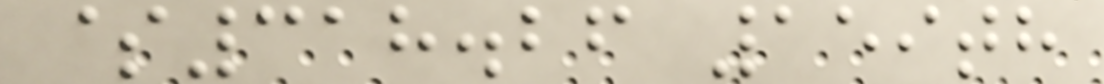$318.26 159th
